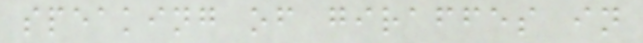speaking of giraffes in
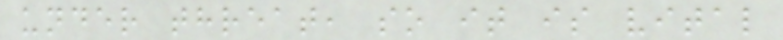under threat, so it is vital
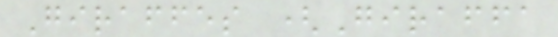Giraffes (Giraffa
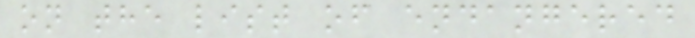on the list of endangered
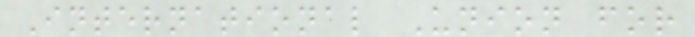International Union for
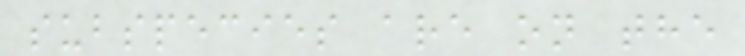subspecies are on the
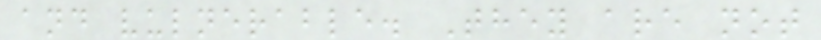and vulnerable. They are not
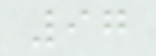97
